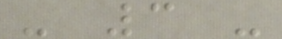- 3 -
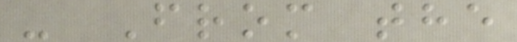- From the
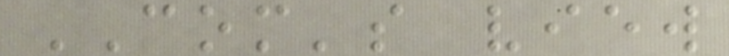COM's view
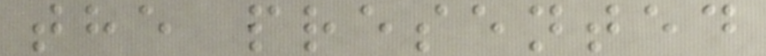the presented
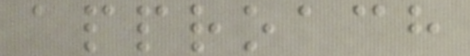approach
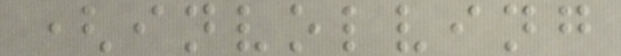(involving
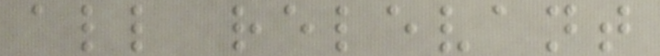all relevant
